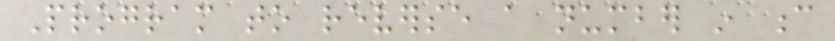Program to reverse a number in c
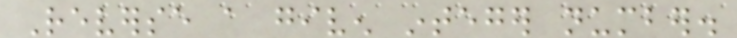Reverse a given integer number.
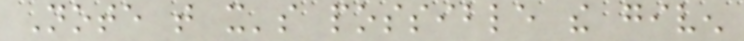Note that it's possible the given
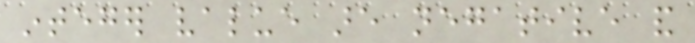integer value are negative and
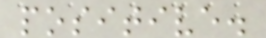positive.
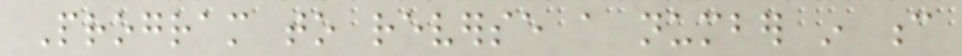Program to reverse a number in c
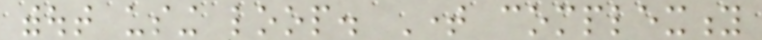without using loop. Time complexity
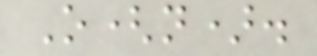O(n).
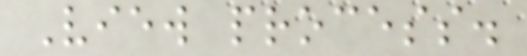View process.
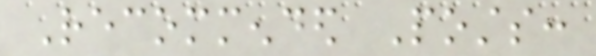Recommended Posts:
